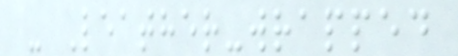- Leather-wrapped
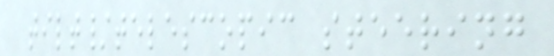tilt/telescopic steering
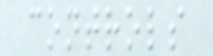controls
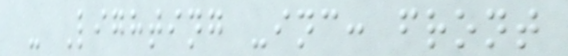- Lighting -inc: front
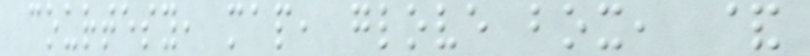courtesy, map, glove box, &
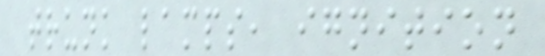trunk lamps, ignition
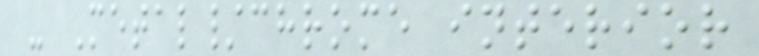- Metal/chrome interior
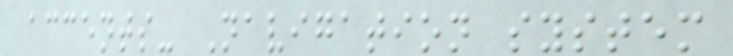accents- Navigation system
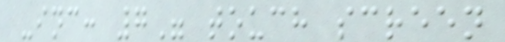-inc: 7" touch screen
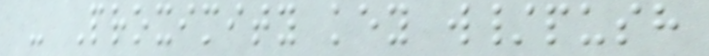- Proximity key w/push
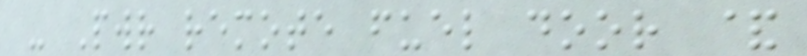- Pwr remote fuel door &
